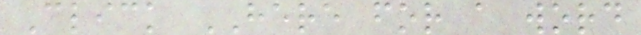Click HERE for a word
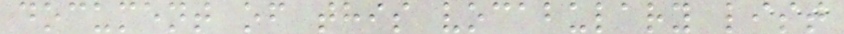document of this vocabulary list
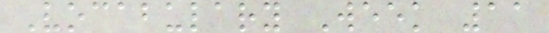Vocabulary Week 11
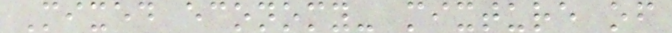Mixed economy- mixture of
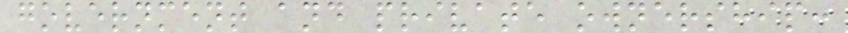government and private ownership:
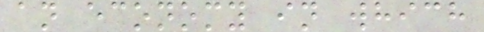an economy in which
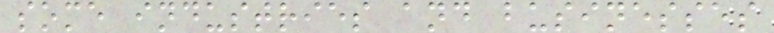some industries and businesses
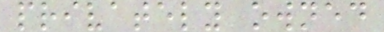privately owned
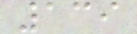139
